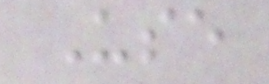Use
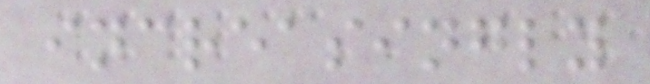increasingly
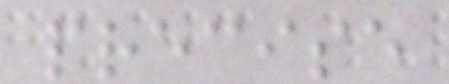precise
